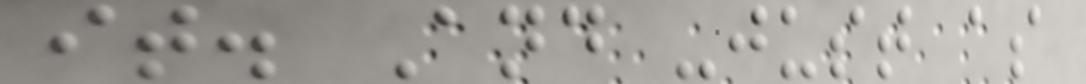it. And -just as
